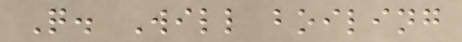Q. Will boiling
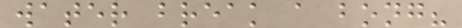water break a bong?
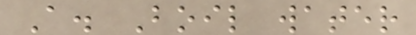A. Boil water
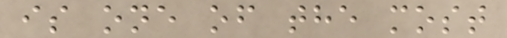is one of the most
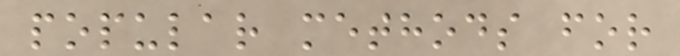popular methods for
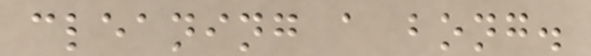cleaning a bong.
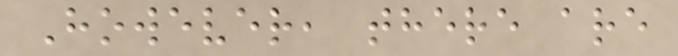However, there are
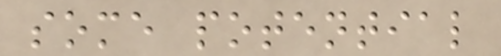some potential
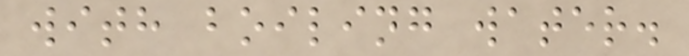with boiling water.
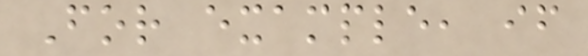For example, if
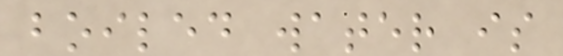boiled water is
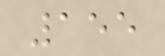155
